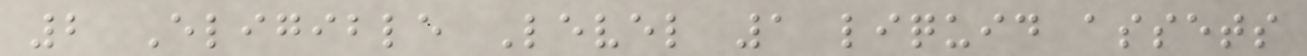2 Eligible Level 1 liquid assets
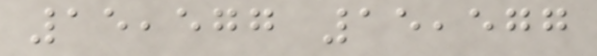15,577 15,577
